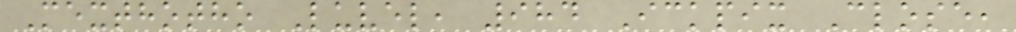Mexthotho Luvel, 984 Ickpix Close,
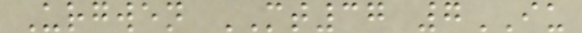Urgwen MT37 7IU
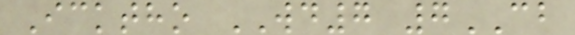Icktho WD7 7CB
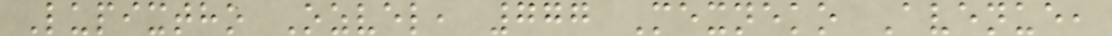Lupixtho Ozvel, 777 Mexneko Avenue,
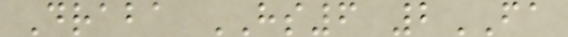Draba HS6 2FA
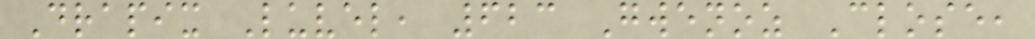Drapix Luvel, 623 Gwenoz Close,
